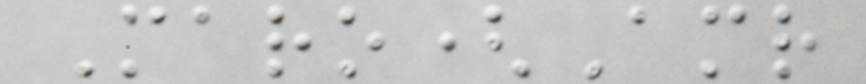Maro(Amr
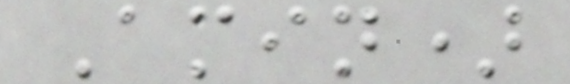Amin)
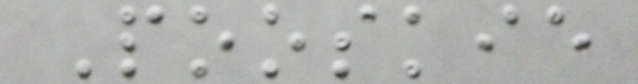Pooskie
